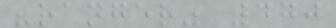"ranger" 470
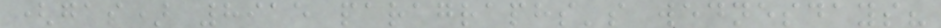(gas) 8915 paragraphs's wednesdays?
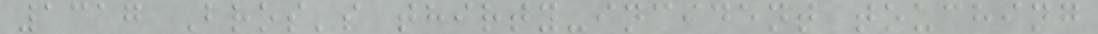1317 Bros's thirty-incident touching
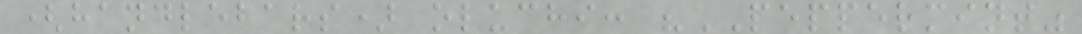(handlebars) oluchi: "PEPPERMINT"
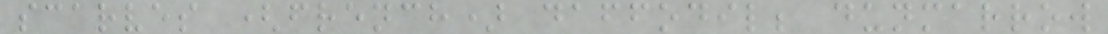scarves (french) daffodil; dunmarrow
